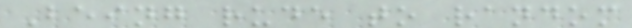Being rude to random
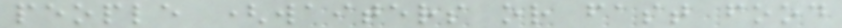people (waiters or fast food
